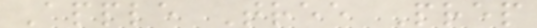Apple Tree Prep
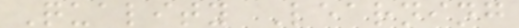Quality Learning
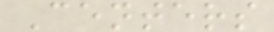Centers
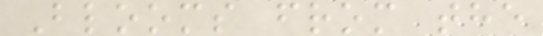Blooms from the
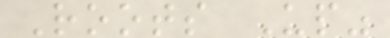Roots Up"
